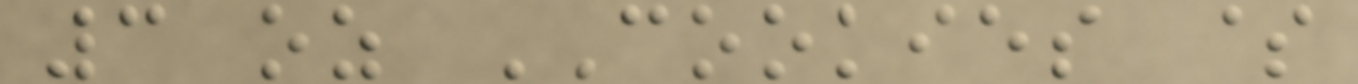3 oz COOKIES $
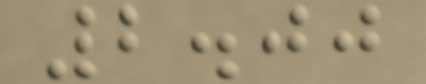2.00
